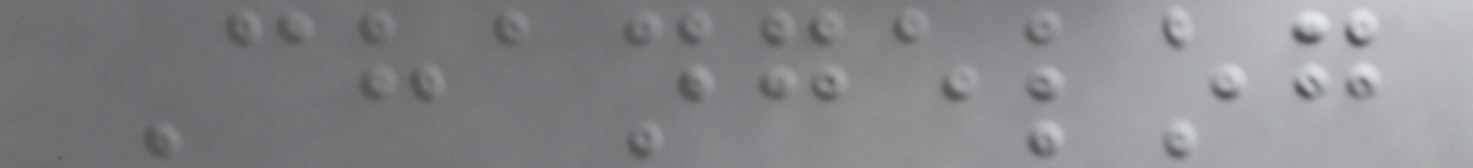Changelog
